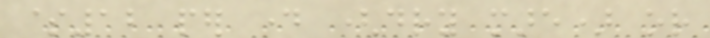$12 per day (dry mare) or
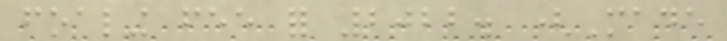foaling fee for 2022. (Made
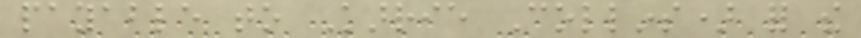payable to Karrie Collins) for the
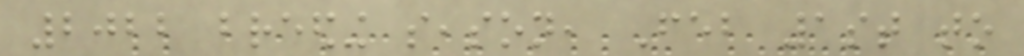2022 breeding season, Feb 1st to
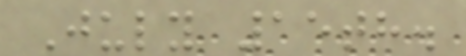July 15th.
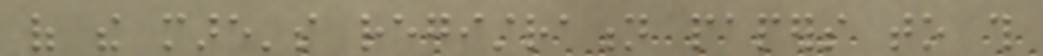of the mare's registration papers to this
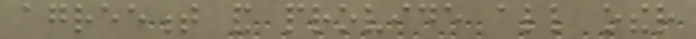agreement and provide all other
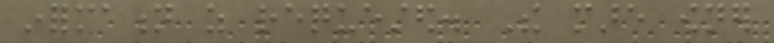information as requested. The mare owner
